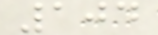104
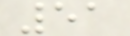51
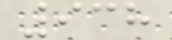938
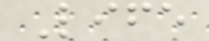Life
